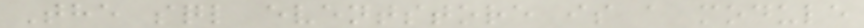The sql eventstore is a module
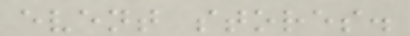event stores.
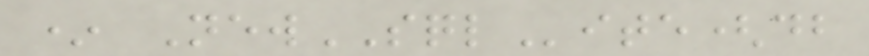* NewSQLite(db
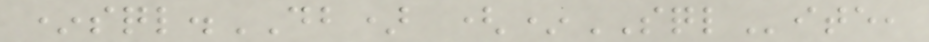*sql.DB) (*SQLite,
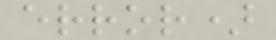error)
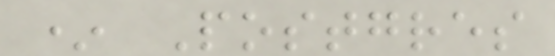* Postgres
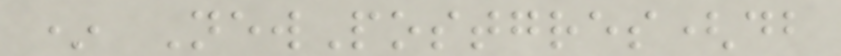* NewPostgres(db
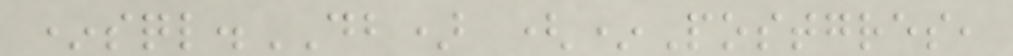*sql.DB) (*Postgres,
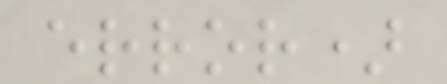error)
